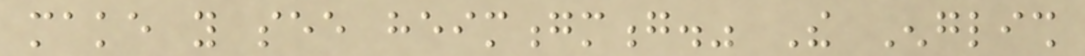make you see heimongmong." The English
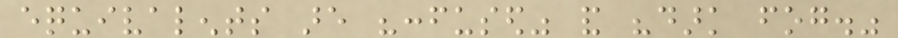equivalents are "confused" and "dark fog."
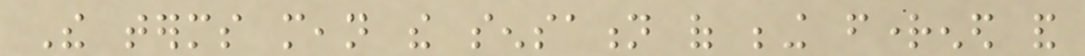The terms mean the sensation of being frightened and
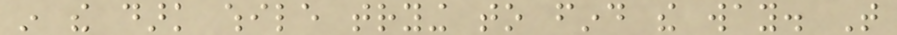in the dark while trying to find the way. That
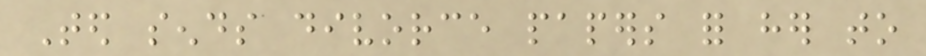Ted sends divorce papers for her to
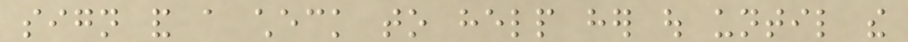sign and a check to help her out until the
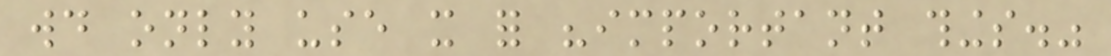would only use it for "important things."
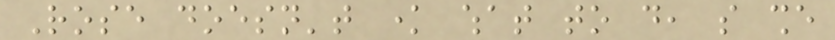Rose doesn't know what to do, so she
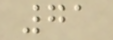71
